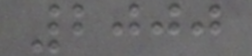2000
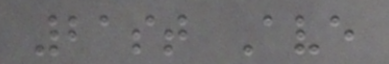21st Ave
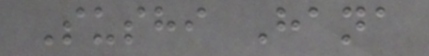Sushi Hana
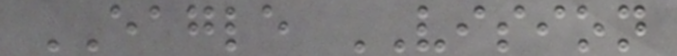EAGLE VISION
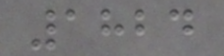1824
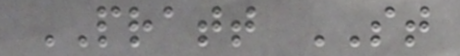PRATT ST
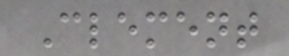Clement
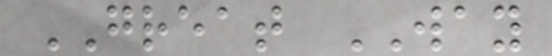GREAT WAY
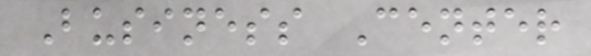Business Center
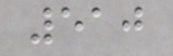510
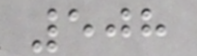508
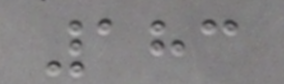183
